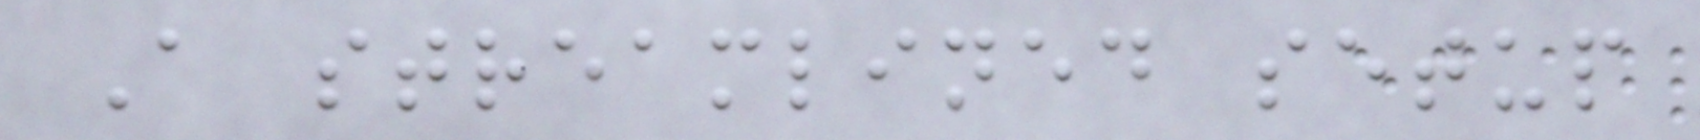A streamlined setup
